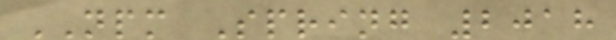NPM Spring 2018
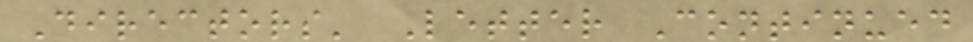Directors' Letter Continued
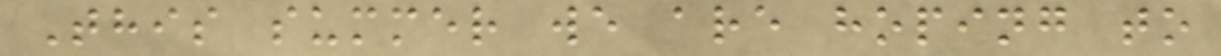This summer we are hoping to
